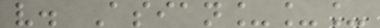v. Asian___
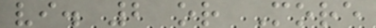vi. 2 or More
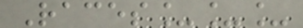Races___
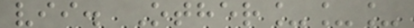vii. Other___
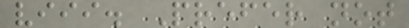viii. Prefer not
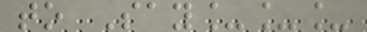to Say___
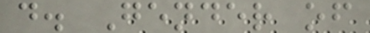d. Gender of
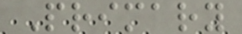Primary
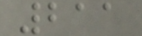211
